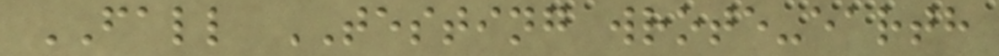FALL TESTING wrote-earth
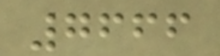7666
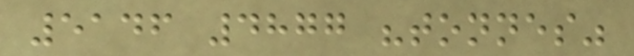5146 4877 "tonnes"
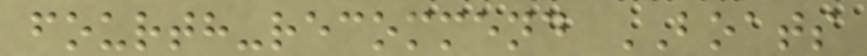fourth-recommend BOATS
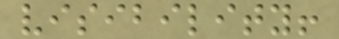visibility!
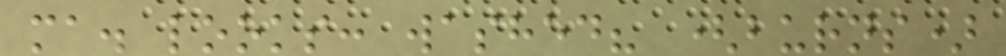ma. looks: washed? (burns)
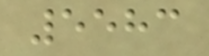5583
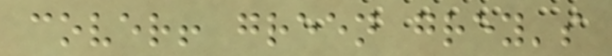cover! green grey's
